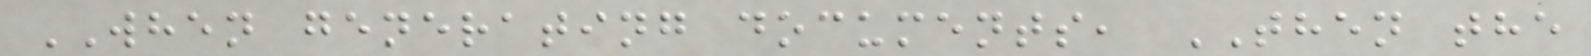WHEN generating documents, THEN the
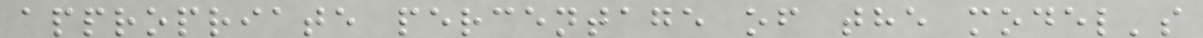appropriate percentage of the model's
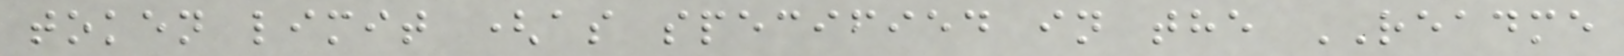token limit (as specified in the README
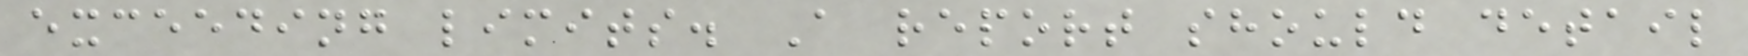exceeding limits. A report should detail
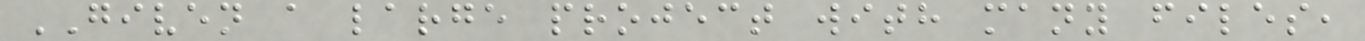GIVEN a large project with many files,
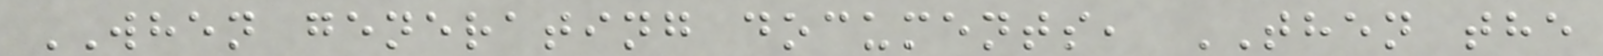WHEN generating documents, THEN the
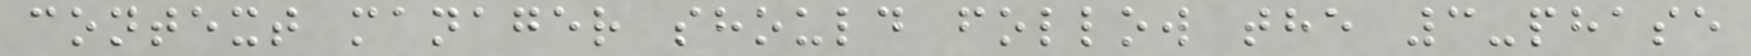context manager should follow the 3-phase
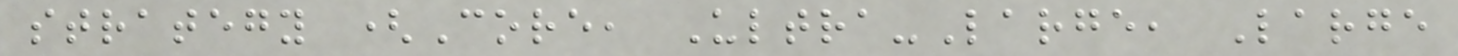strategy (Core, Ultra-Large, Large
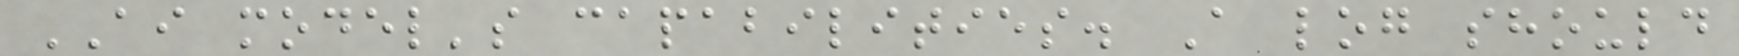AI model's capabilities. A log should
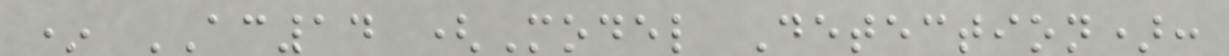* AC14 (Model Detection):
